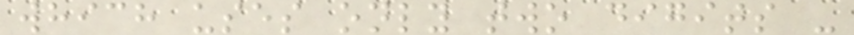which uses only two digits -
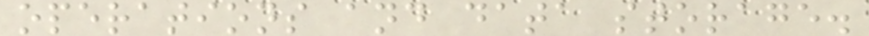operations and data storage.
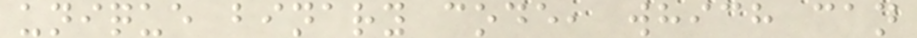unique binary code, which can
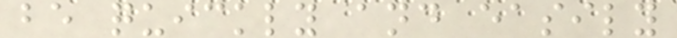be quickly and easily
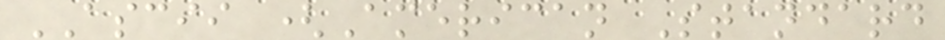ASCII (American Standard
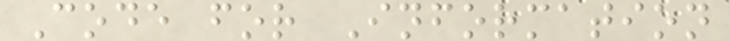Code for Information
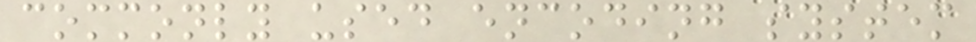commonly used encoding system
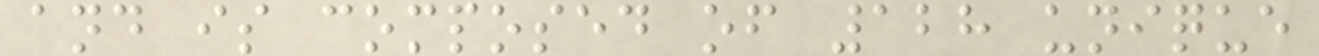and is composed of 128 unique
